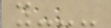y---
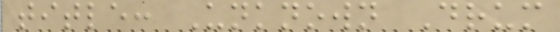title: Unknown Drum
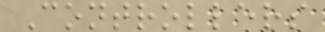Controllers
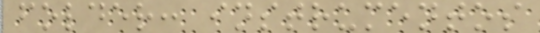folder: instrumentos
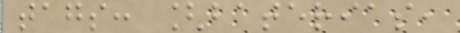tags: [baterias,
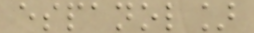espanol]
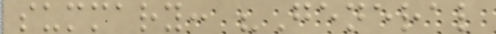summary: "General
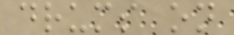drums on
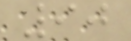90
